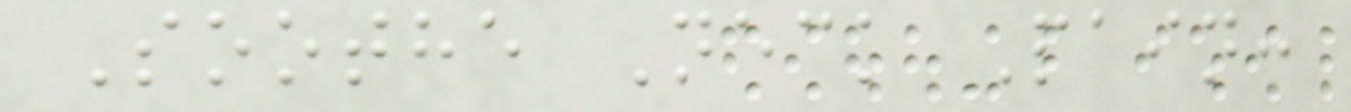Soothe Neck Pain:
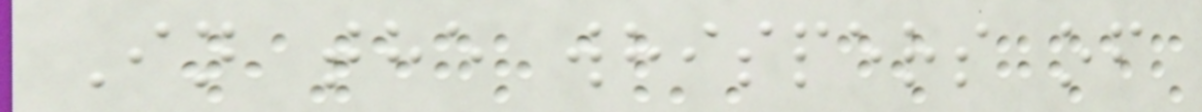In the whispers of
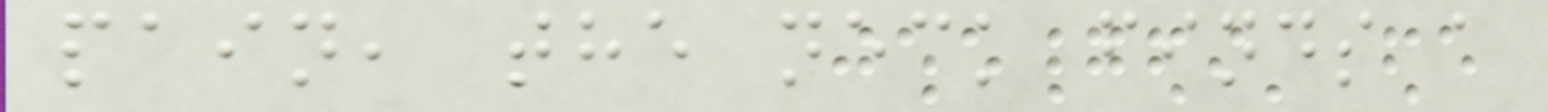pain, the neck finds a
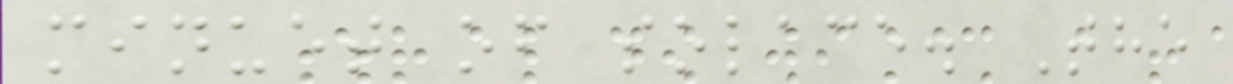minuet of solace. The
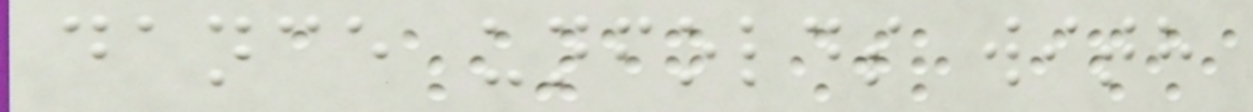dance unfolds with
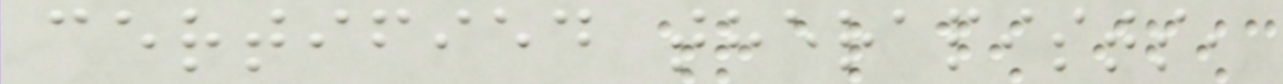certified therapists,
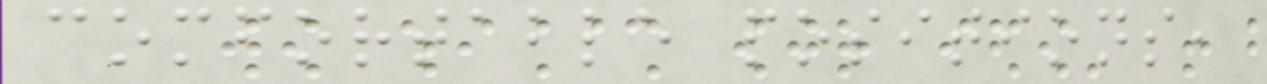comfortable positions,
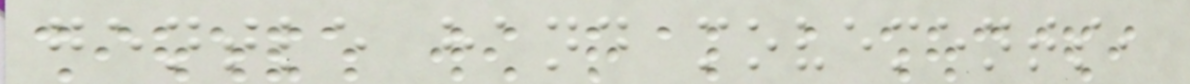gentle hand movements,
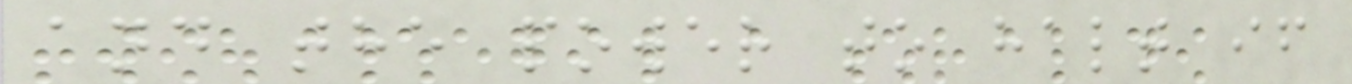and the power to halt if
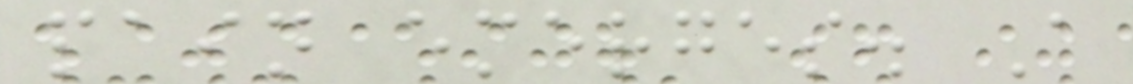pain emerges. A
